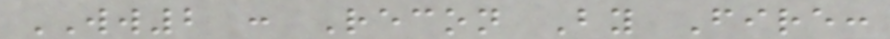WW2 : Recon By Fire:
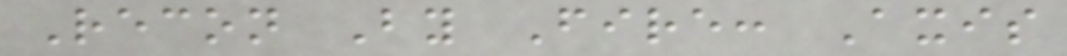Recon By Fire: Axis
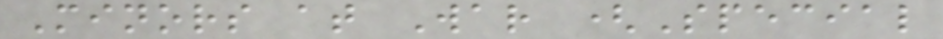Minors at War (Special
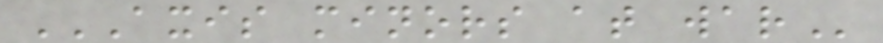AXIS MINORS AT WAR
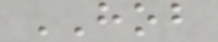HOB
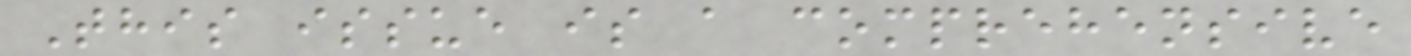This issue is a comprehensive
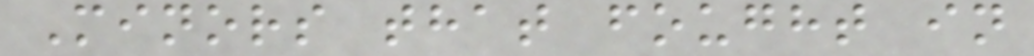Minors that fought in
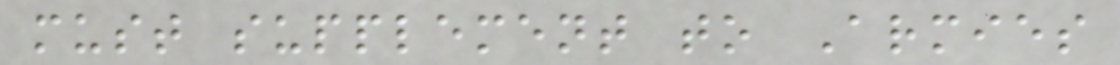must supplement to Armies
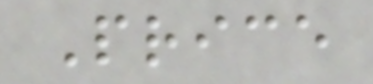Price
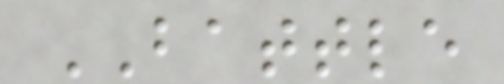BATTLE
